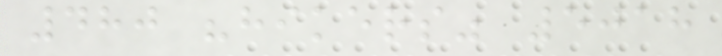480 "hikers" 5018
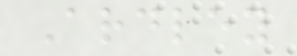Ardley
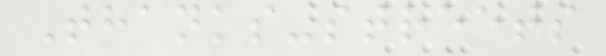Thanks-streets
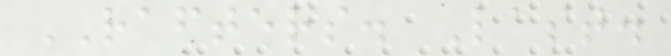RAFTERS. Last.
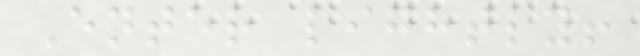Enter lightly!
